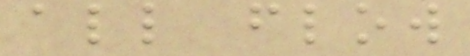all flow
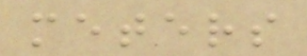meters
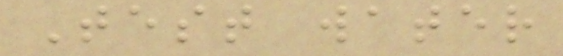Test water
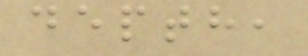depth,
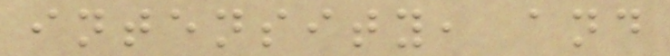intensity, and
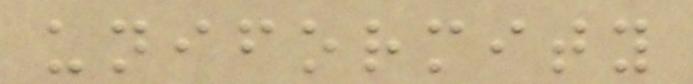uniformity
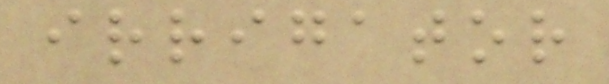irrigator
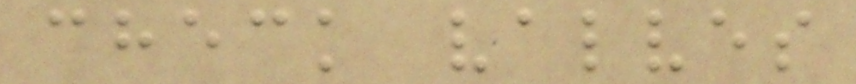check valves
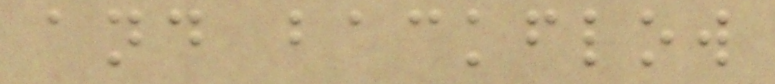and backflow
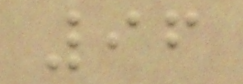96
